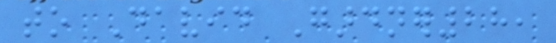to David Gardner28,
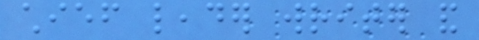chief leader writer and
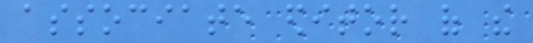associate editor of the
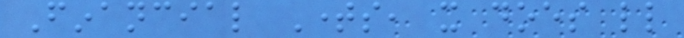Financial Times, it does little
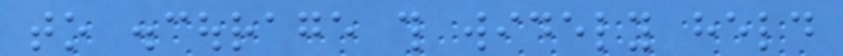to discourage this widely held
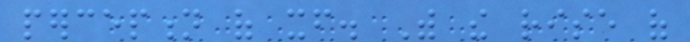perception of itself. With the rise of
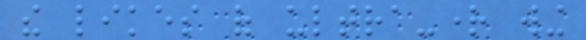the likes of ultra-right wing
